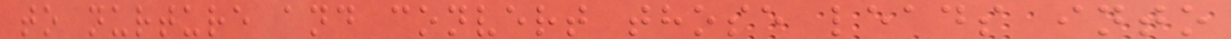to nurture and convert those leads into
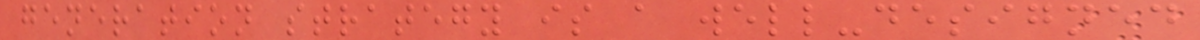generation strategy is a well-designed
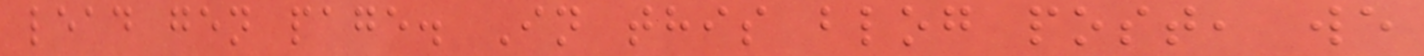lead gen page. In this blog post, we
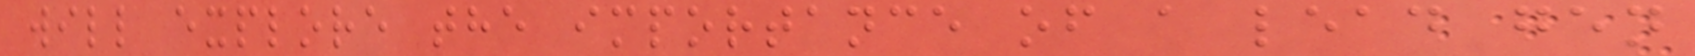will explore the importance of a lead gen
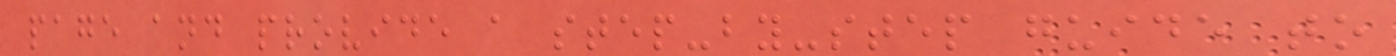page and provide a step-by-step guide to
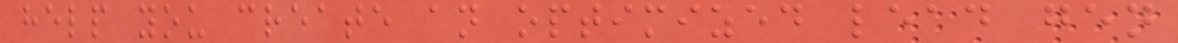help you create an optimized lead gen
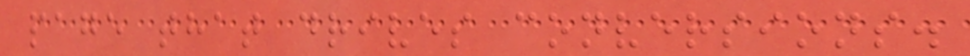page that drives conversions.
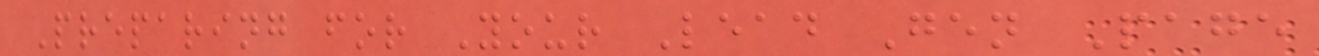Preparing for Your Lead Gen Page
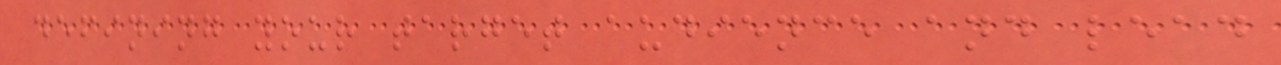defining your target audience and lead
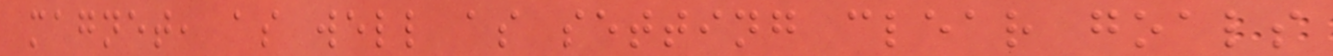magnet, as well as setting clear goals
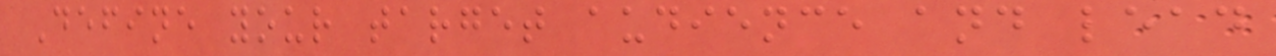Define your target audience and lead
